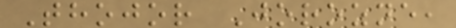Thojor Jorozne,
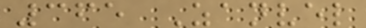365 Zanvel
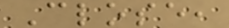Close,
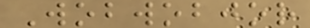Wobwobjor
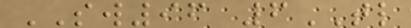SW96 6TL
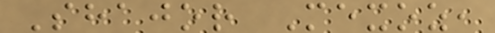Shajor Mexoz,
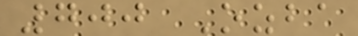700 Ozba
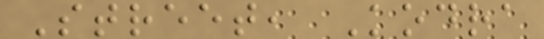Street, Kodra
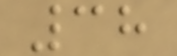38
